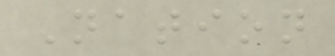Nation
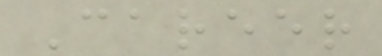Career
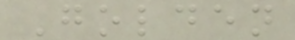Golden
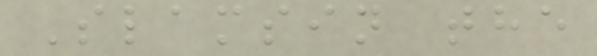Slamsin the
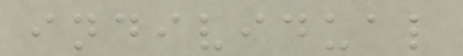individual
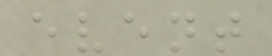event
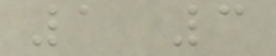1 3
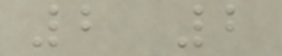2 2
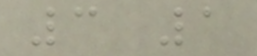3 1
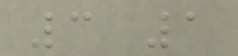3 1
